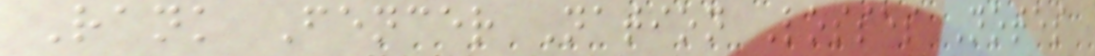Rank Fencer Nation Losses Notes
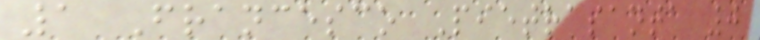1 Francesco Pietrasanta 0
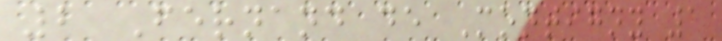2 Fernand de Montigny 1
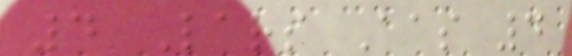4 Lars Aas 4
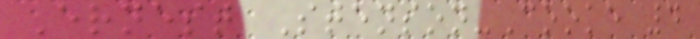Ernest Stenson-Cooke 4
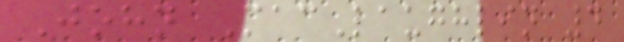John MacLaughlin 4
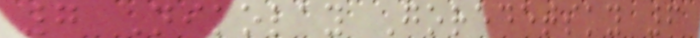7 Nikolay Goredetsky 6
